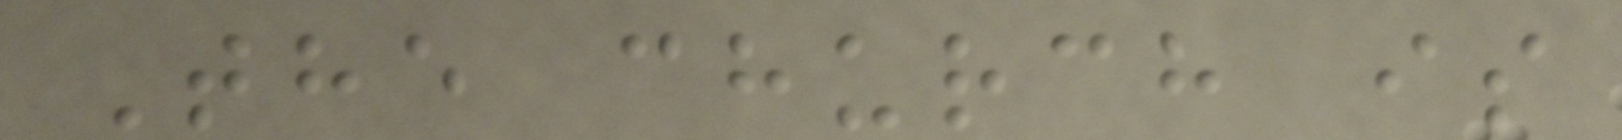The church is
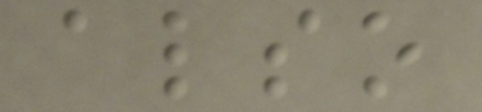also
